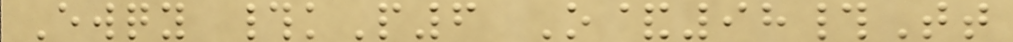Ewqy #kP6 O&98#Tt
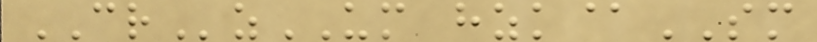CRzUM hzk@SM
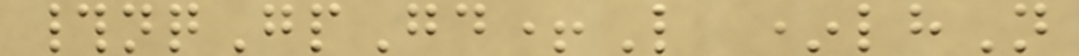#nqGpGd+L *lhN
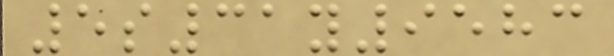5s31y9583
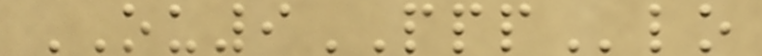OU9PPPlo
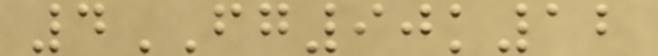4FG90k12
